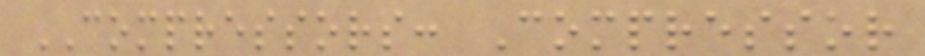COMPRESSORS: Compressor
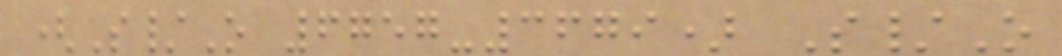(S/O 6757-3679) S/O
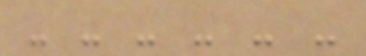- - - - - -
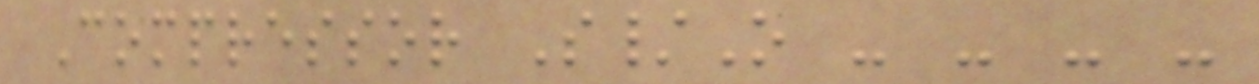Compressor S/O - - - -
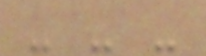- - -
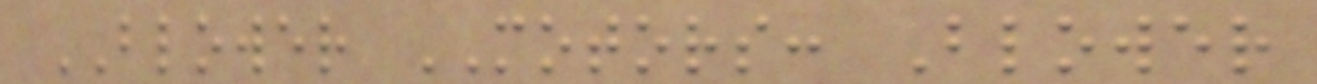BLOWER MOTORS: Blower
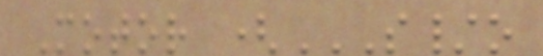Motor (S/O
